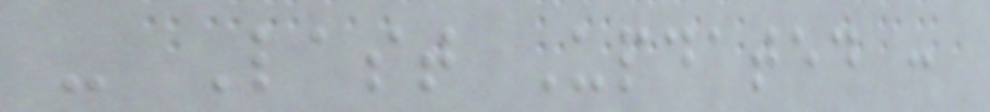- Last Updated :
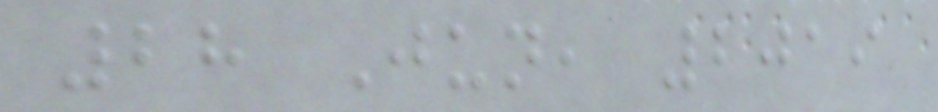28 Jun, 2019
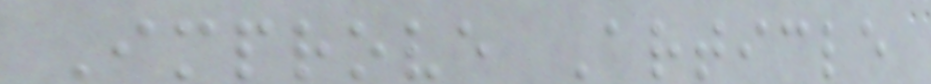Improve Article
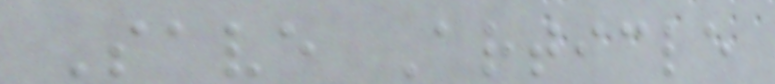Save Article
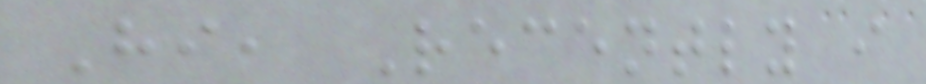Hi, Recently i
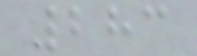283
